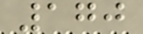170
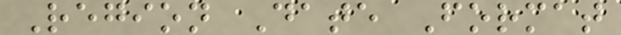Region Date Format
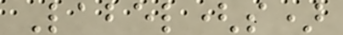Label(s)
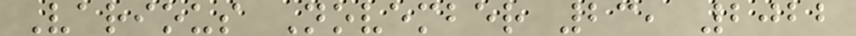Various November 23, 2022
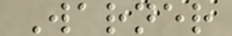Warner
